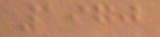1970
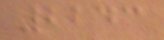2243
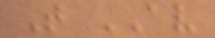T AV
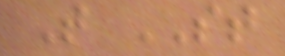T ST
